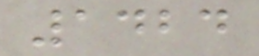1424
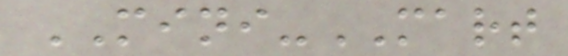MINI-MART
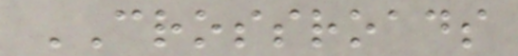CROSSROADS
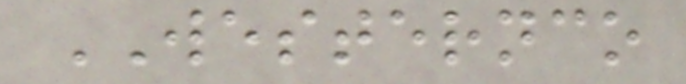WESTERNCO
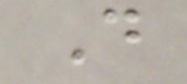D
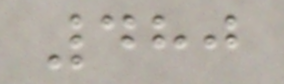480
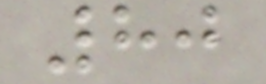80
